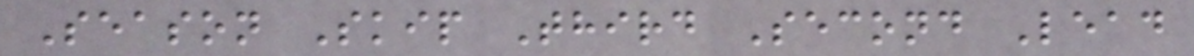Season Skip Third Second Lead
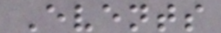Events
